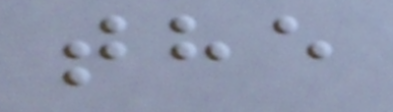the
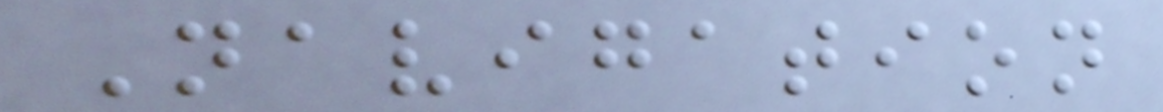Navigation
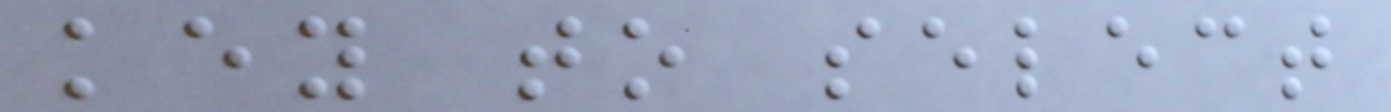key to select
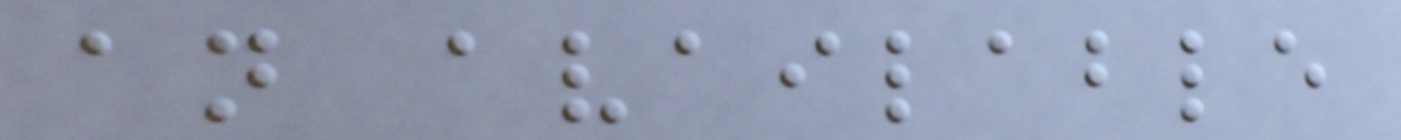an available
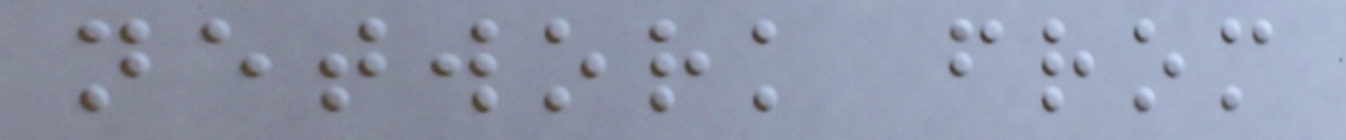network from
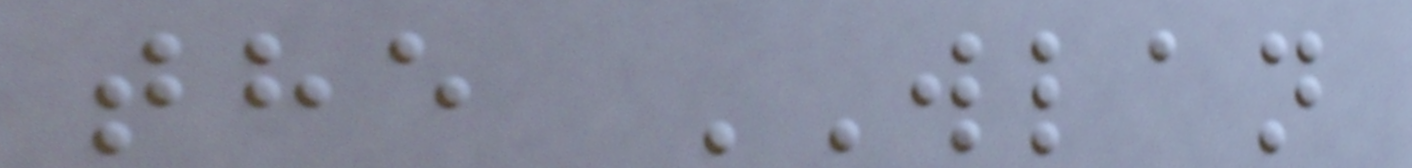the WLAN
